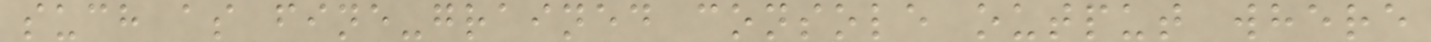such as fine-grained console output where
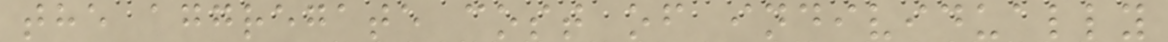the aggregate cost of individually
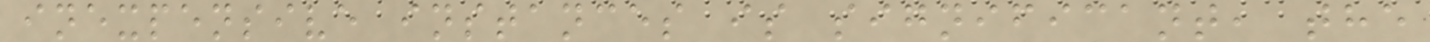inexpensive instances is significant, the
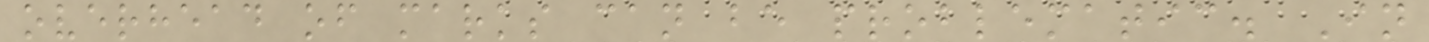overhead of marks can be problematic. In
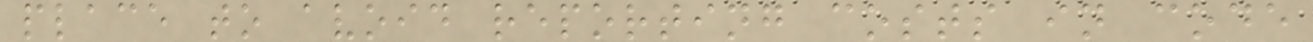place to avoid reporting costs in code
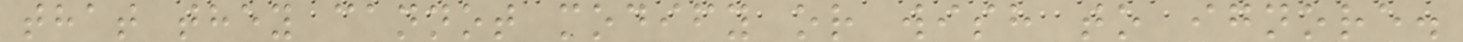that they cannot modify or wish to ignore.
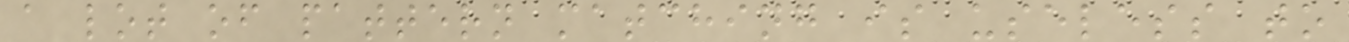a lot of pattern matching is useless to
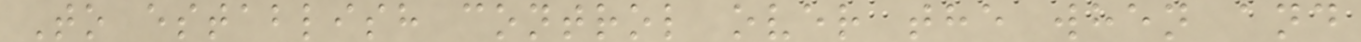To establish control over the when and
